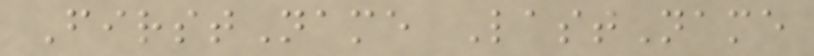FirstName LastName
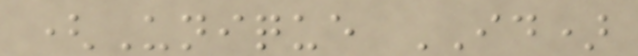(Unique ID)
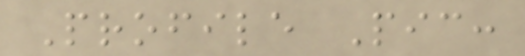Profile Pic:
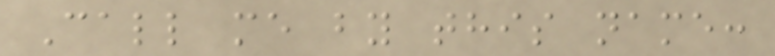Call me by this name:
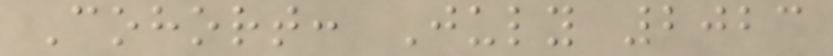Cohort: July 2023
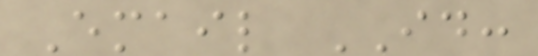Email ID:
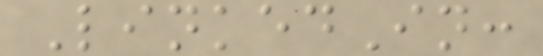LinkedIn:
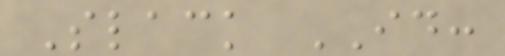Slack ID:
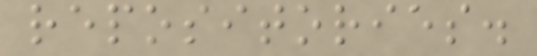repositories.
